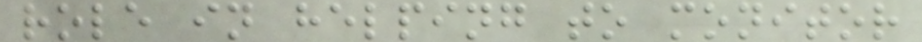role in helping to monitor
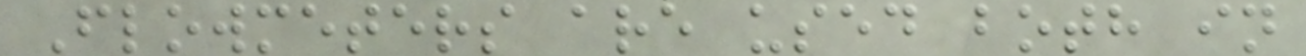Flowmeters are used both in
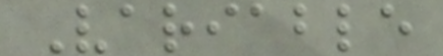Variable
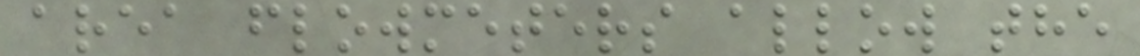area flowmeters allow the
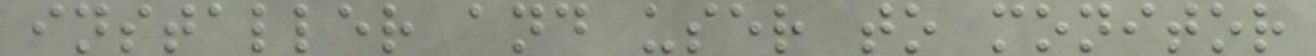installer and user to monitor
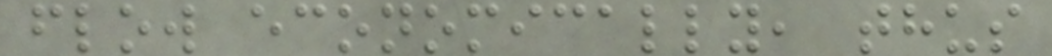flow economically, thus
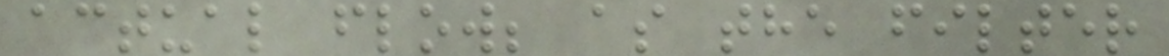actual flow; as the filter
